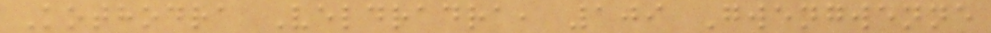Kothodra Veldradra, 109 Gwengwenne
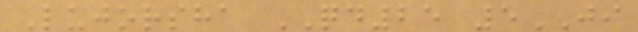Lujorsha QD25 5JI
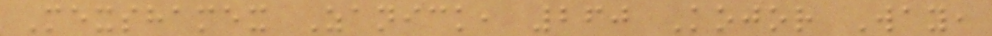Mexshamex Zanick, 260 Kojor Way,
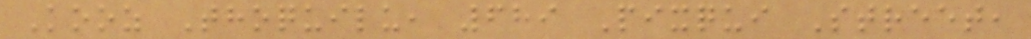Kooz Thoquilu, 689 Pixqui Street,
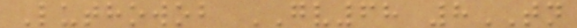Luthowob GV68 8TN
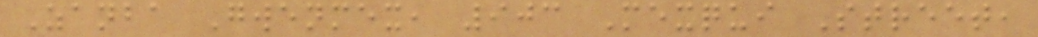Zanba Gwenmex, 903 Mexqui Street,
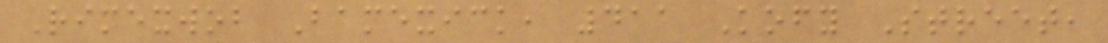Rimexwob Bamexick, 411 Kofy Street,
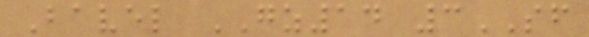Bavel GZ14 3SF
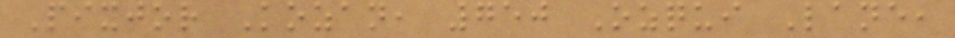Pixjor Kozan, 750 Ozqui Lane,
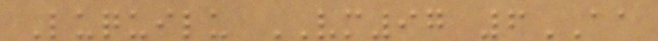Luquilu VM97 6AA
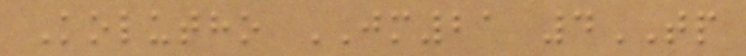Kolutho JM21 4TP
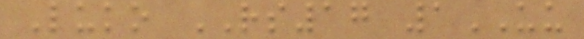Luko RS17 1UU
